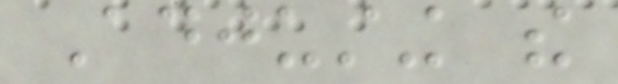Adjusting the
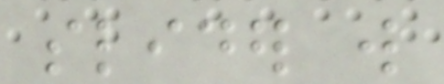slider will
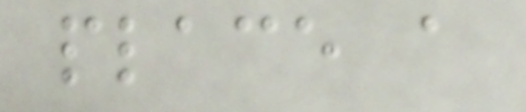place a
